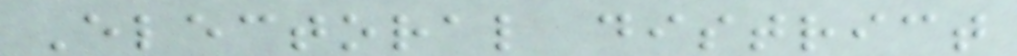Electoral district
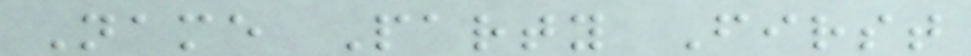Name Party First
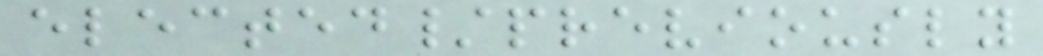elected/previously
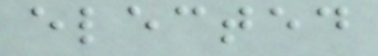elected
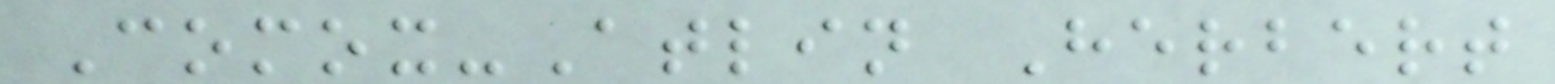Comox-Atlin Herbert
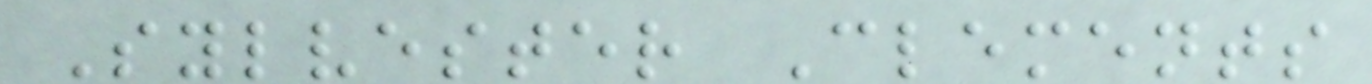Sylvester Clements
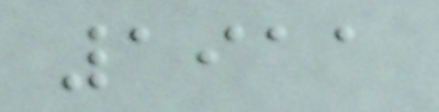1911
